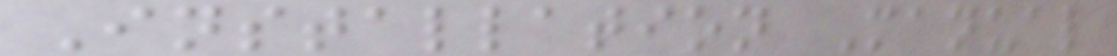Installation Manual
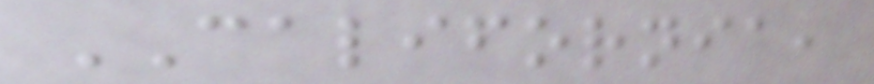CALIFORNIA,
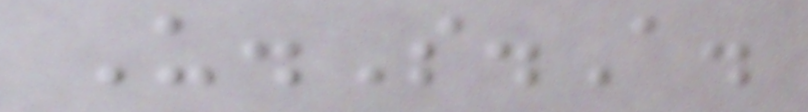U.S.A.
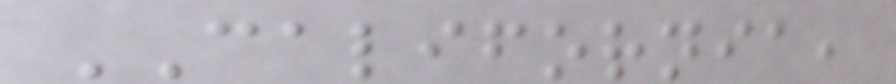CALIFORNIA,
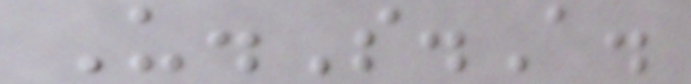U.S.A.
